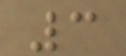3
